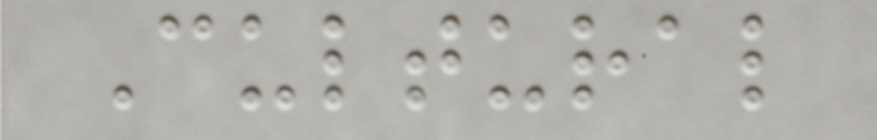Cultural
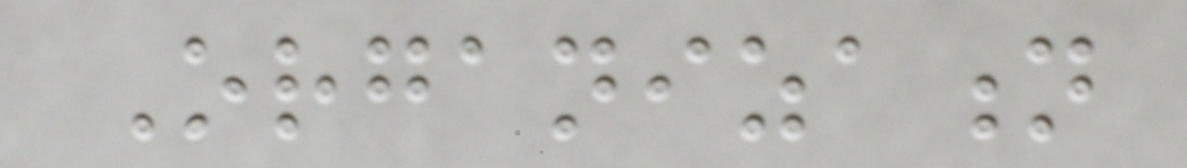Organization
